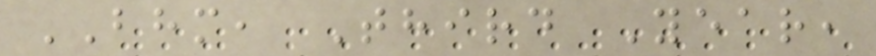BHM, Third Year,
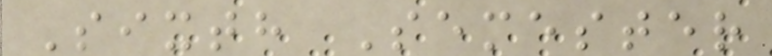Sixth Semester
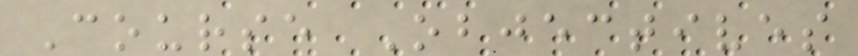Course Objectives
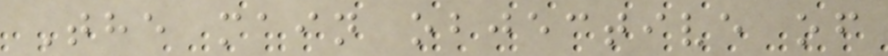The main objective of
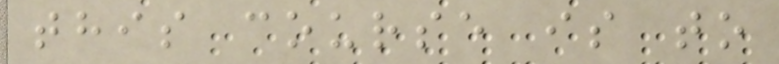this course is to
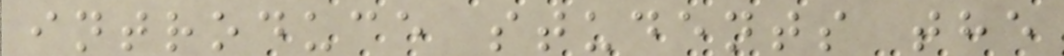introduce students the
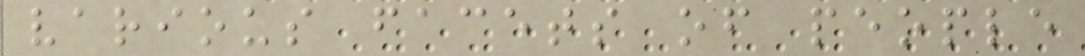various facets of people
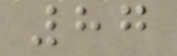87
